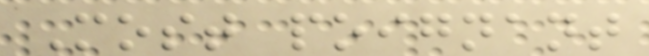Most poignant
